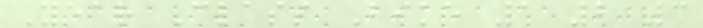Year Class Bike 1 2 3
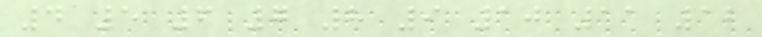4 5 6 7 8 9 10 11 12
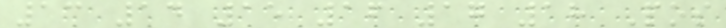13 14 15 16 17 18 Pos
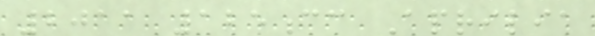2011 125cc Aprilia
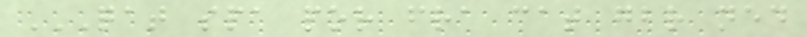QAT SPA POR FRA CAT GBR NED
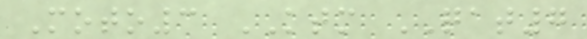Moto3 KTM QAT7
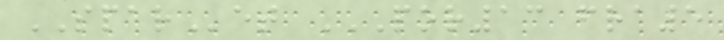SPARet POR13 FRA5
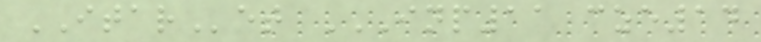ITARet INP11 CZE14
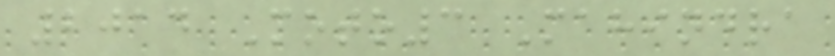2014 Moto3 Mahindra
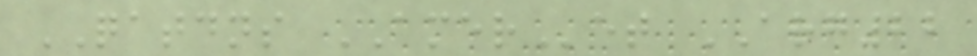QATDNS AMERet ARG22
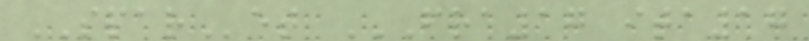SPARet FRA17 ITA17
